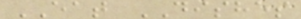EAT DISHES
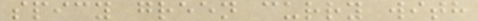spicy green curry with
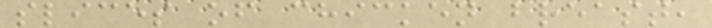slices of chicken breast,
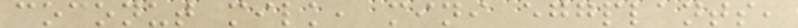coconut milk, mini eggplants,
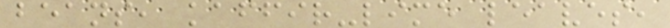beans, kaffir-lime leaves,
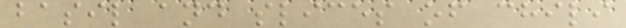basil and slices of chili
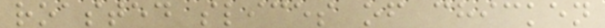roasted slices of chicken
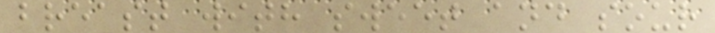breast with sweet and sour
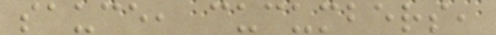sauce, cucumbers,
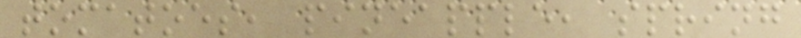tomatoes, pineapple, spring
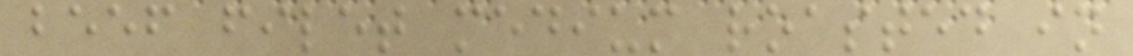beef filet medium roasted in
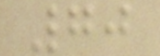70
